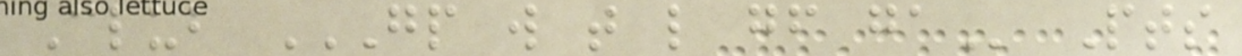Club GP W T L GF GA Pts
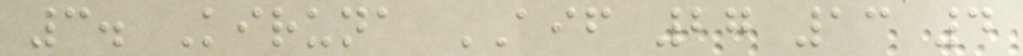3. Kiruna AIF 27 13 4
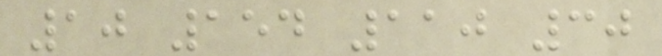10 154 110 30
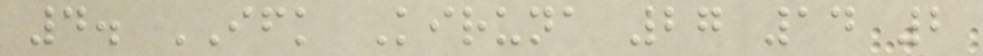4. IFK Kiruna 27 14 2
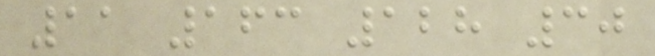11 163 128 30
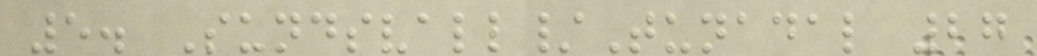5. Sundsvall/Tunadal 27
